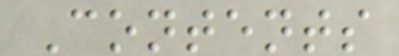Contents
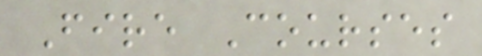Fire Courses
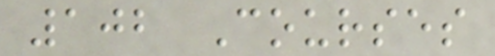102 Courses
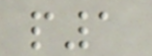p1
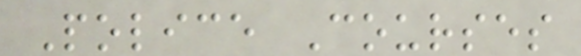Police Courses
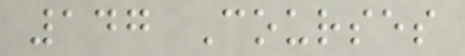147 Courses
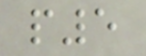p5
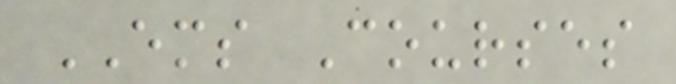EMS Courses
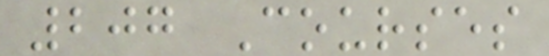207 Courses
